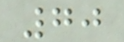70
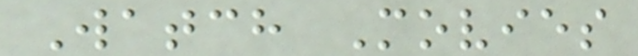Watch Movies
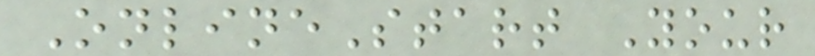OnlineStart Your
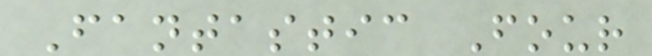Fantastic Four
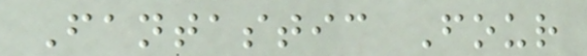Fantastic Four
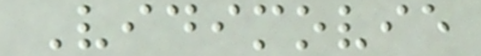Vidimovie
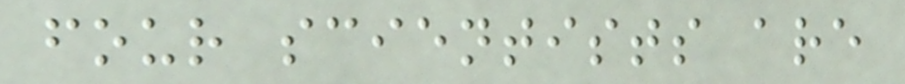four scientists are
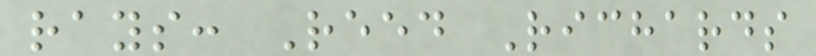rays: Reed Richards
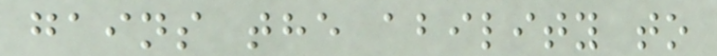gains the ability to
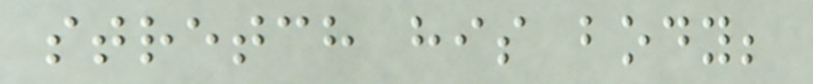stretch his body;
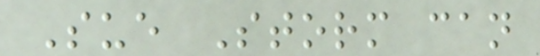Sue Storm can
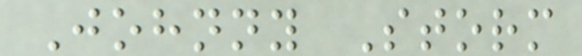Johnny Storm
